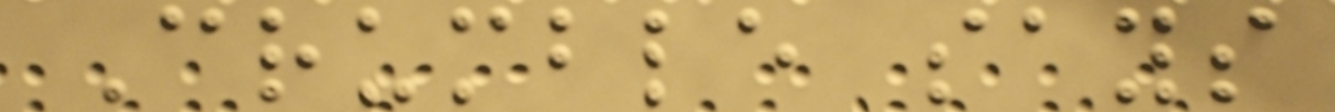Crumble says
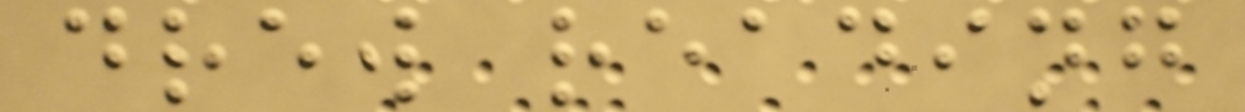drew reading
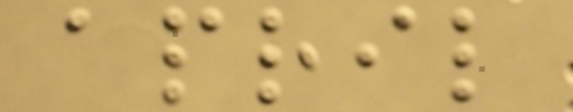april
